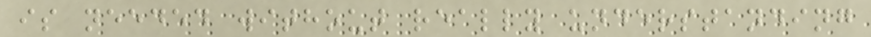is needed without really understanding
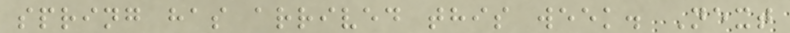spring has arrived this week. Next
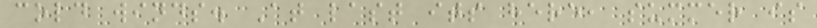cold winds. At last its here, summer is
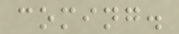coming.
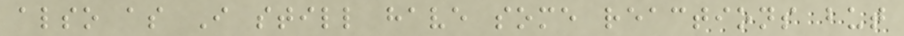also as I still have some reactions but
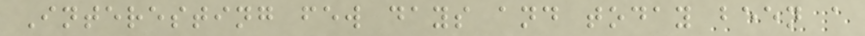Interesting few days and today been a
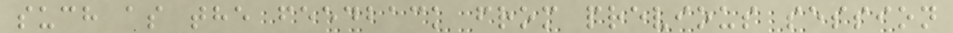such as the feedback from previous session
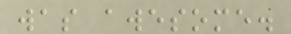was awesome.
